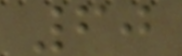60
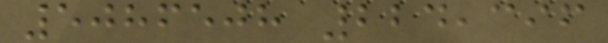5086508 224,396
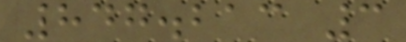847.213 3
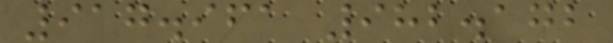917.961 982.172
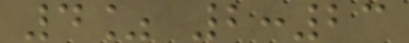4% 2:23
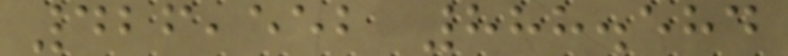426,552 888.584
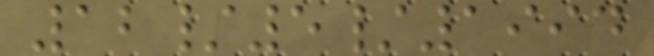12/5/1994
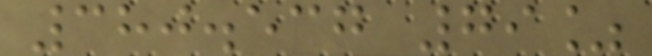380.537 79%
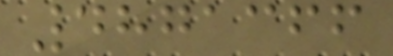4871366
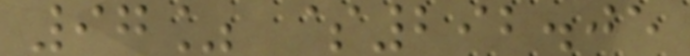97% $292.05
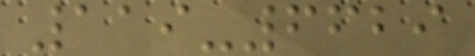119-6629
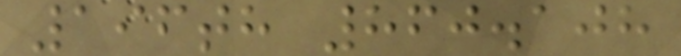196th 860.108
